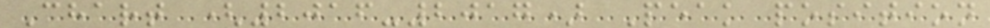Chart (2016-2017) Peak position
